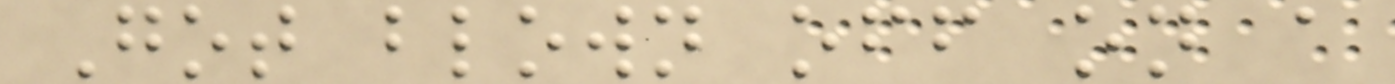Got blown off on a
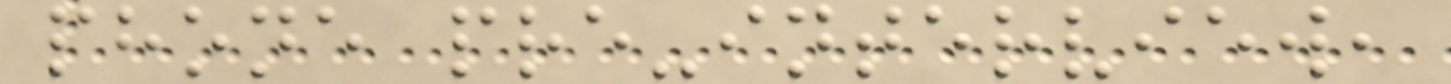phone pre-interview,
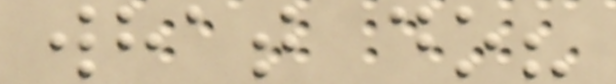what do?
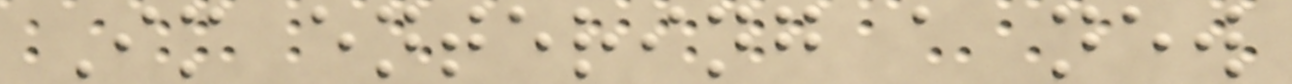Im entering a new
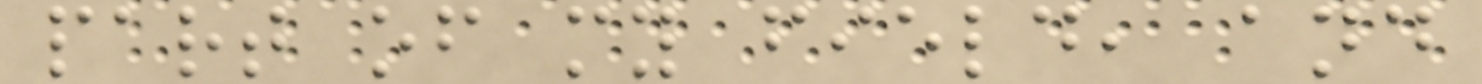part of my field, and
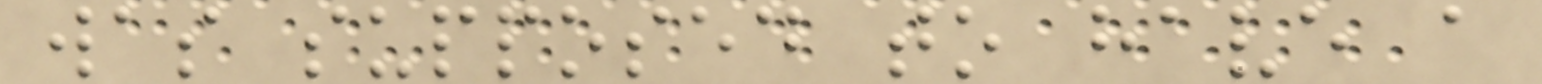was supposed to have a
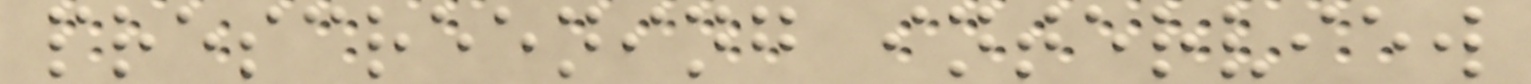prescreening interview
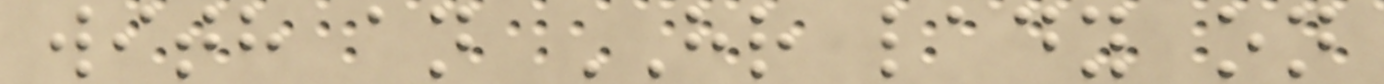with an HR lady on
